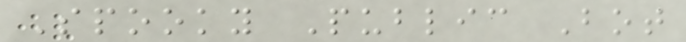Spooky Public Bot
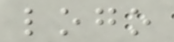logo
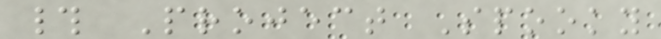# Project Spooky
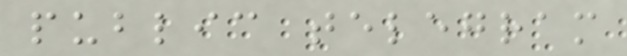public telegram
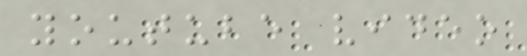youtube video
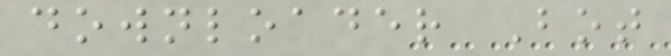downloader Bot
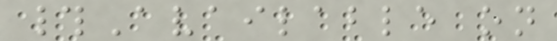#Available on
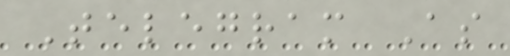Telegram As
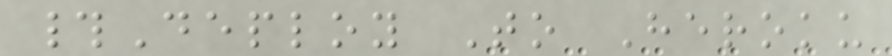#Deploy To Heroku
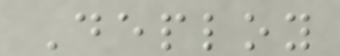Deploy
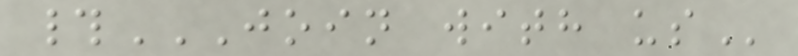#JOIN WITH US
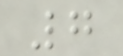7
